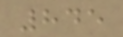845
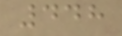448
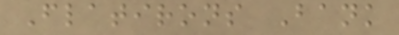Flatirons Bank
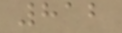812
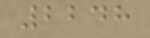2248
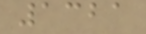1321
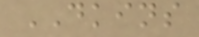DKINS
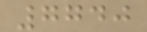7740
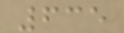635
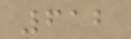612
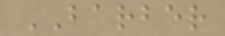BARBER
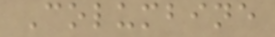Columbine
